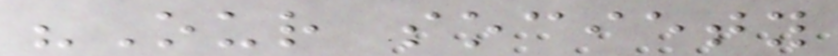"Our society
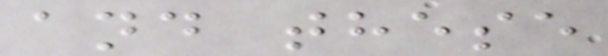and these
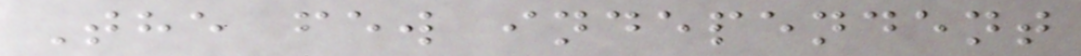The few independent
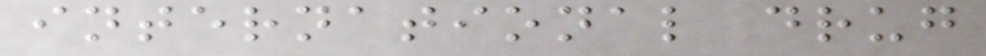international drug
